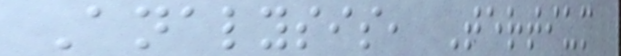Analysis, Tertium
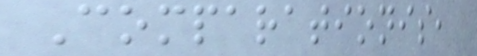Comparationis,
